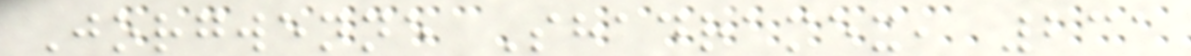Jorgwenne Shadramex, 231
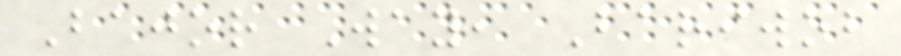Bajor Way, Bariwob
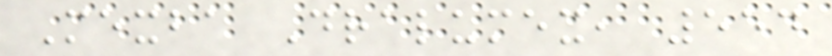Mexba Dralumex, 554
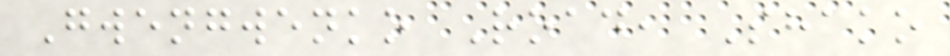Gwengwenko Road, Shako
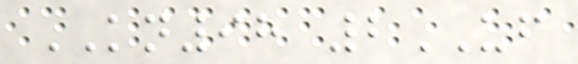KN98 2UF
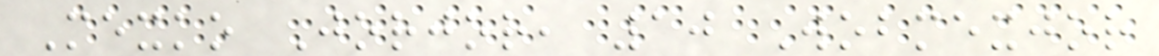Mexko Jorjor, 10 Wobmexjor
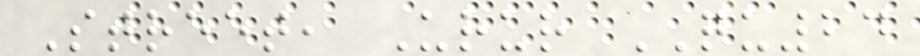Street, Urur QU24
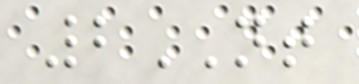2NT
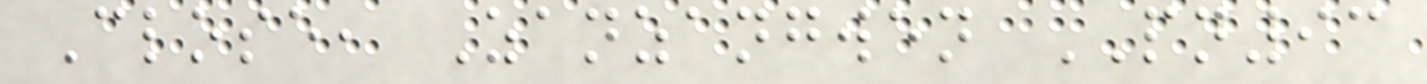Close, Zanzangwen PN93
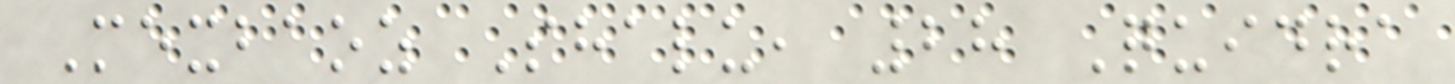Mexbaoz Shalu, 28 Quidra
